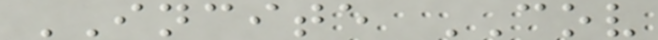INCITE COV
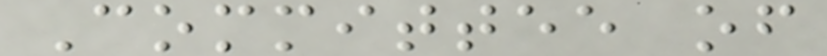Committee of
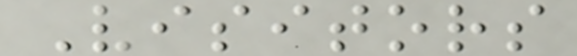Visitors
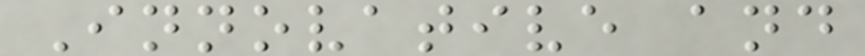Innovative and
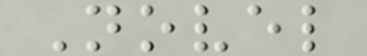Novel
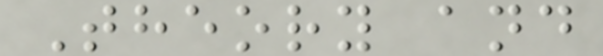Theory and
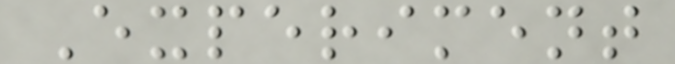Experiment
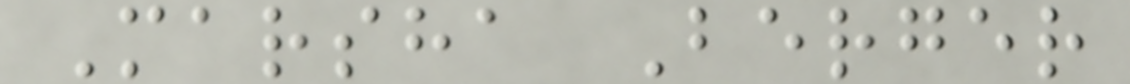Marsha Berger
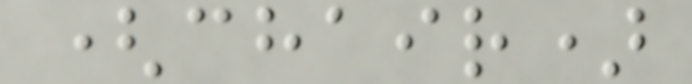(chair)
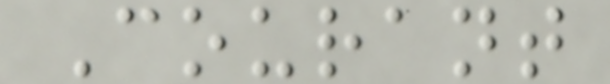Courant
